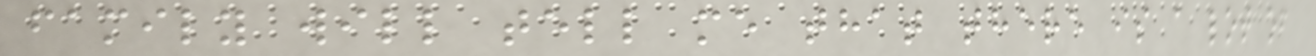family will tell me that there is a lot of
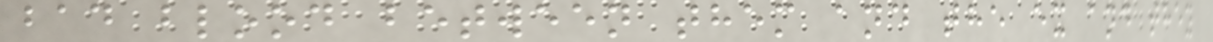bad blood between them and the ex and they
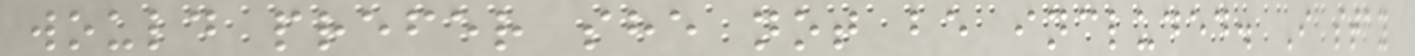would prefer she not be included. I stay
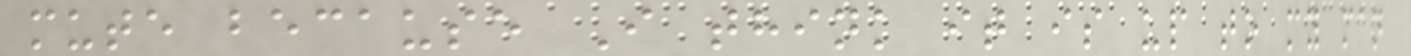mute because I think it is up to my man
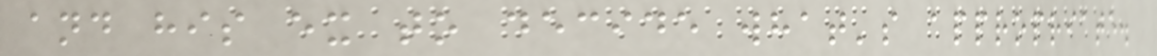and his ex to decide what's appropriate.
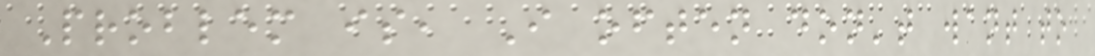Problem is, I often don't want to
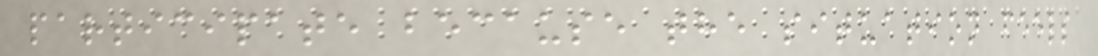participate because the situation feels
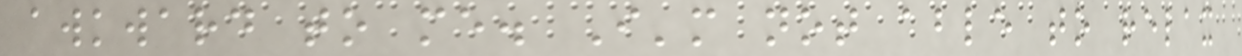awkward to me. I'm not able to relax
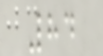84
